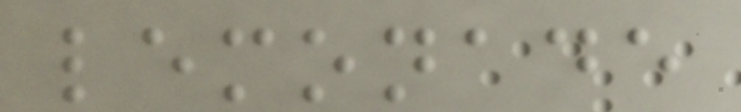lemonade
